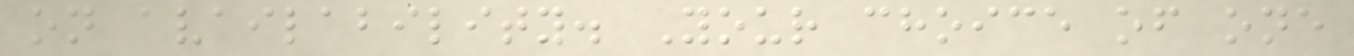on availability. Your choice of one
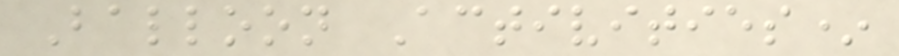Balloon Activities*
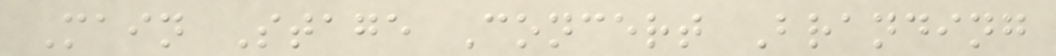Main Stage Concert Branding
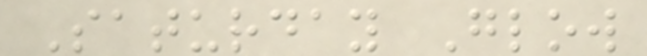Saturday Glow
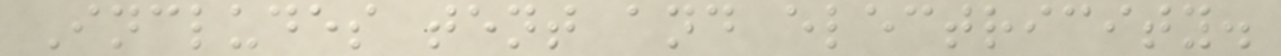Includes tent and electricity.
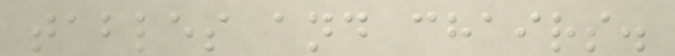tables and chairs.
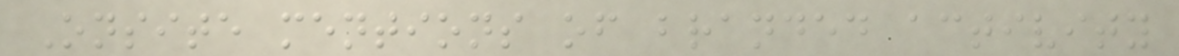Onsite mentions of branded activity
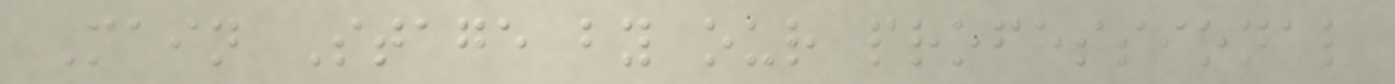Main Stage by our professional
